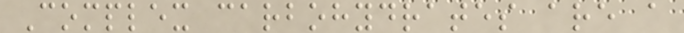Complex carbohydrates are a
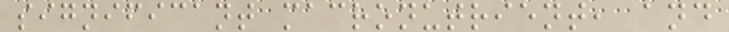significant macronutrient, and
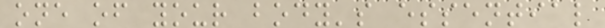one of your body's essential
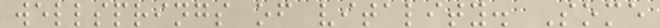wellsprings of vitality. Some
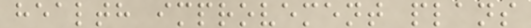health improvement plans
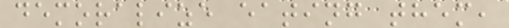demoralize eating them,
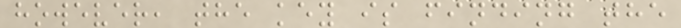however, the key is finding the
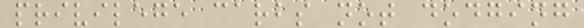privilege carbs not dodging
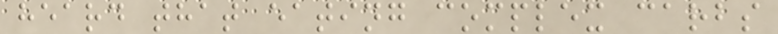heard that eating complex carbs
